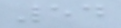54
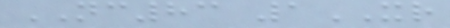NC83 1XR
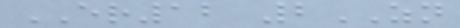ER12 2ZN
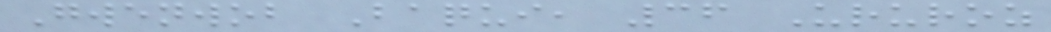Gwenwob Baqui, 36 Ururoz
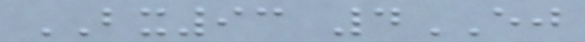BX93 4EJ
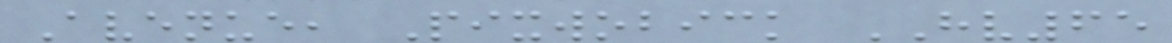Avenue, Pixwobick HV65
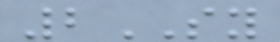2SY
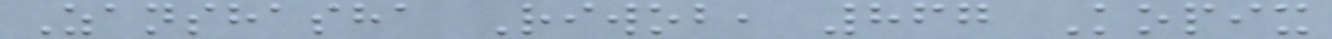Zanshasha Riwob, 867 Kopix
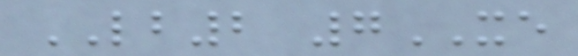LB2 7XE
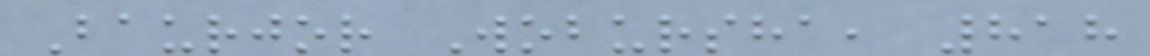Baurjor Wobursha, 818
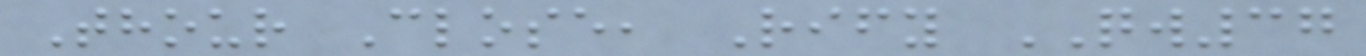Thour Close, Rify QW37
